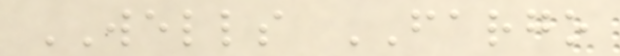WELLS FARGO
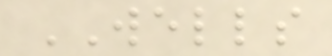WELLS
